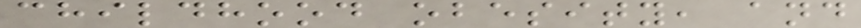childhood obesity, and
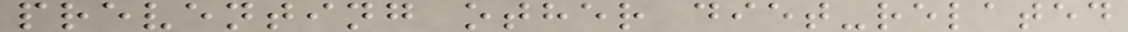preventing other diet-related
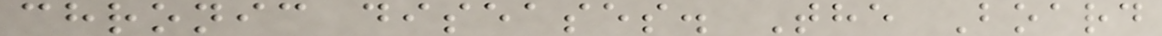chronic diseases. The Board
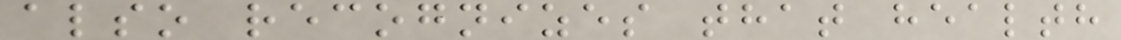also recognizes that health
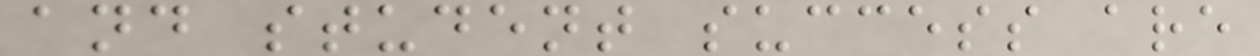and student success are
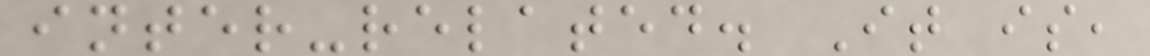inter-related. It is,
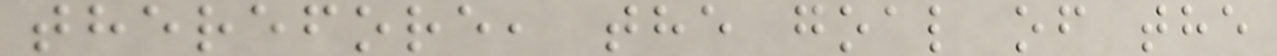therefore, the goal of the
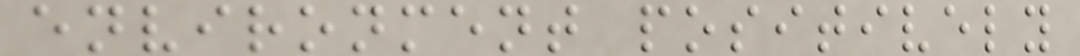environment positively
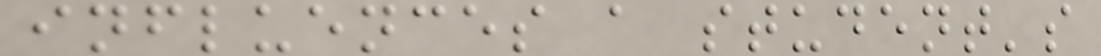influences a student's
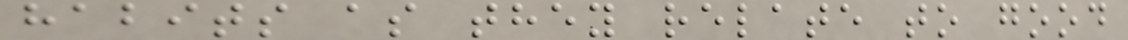habits as they relate to good
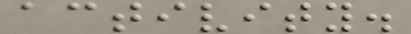activity.
